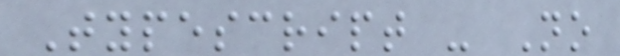Typescript - No
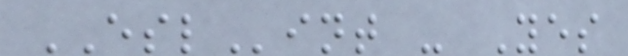ESLint - Yes
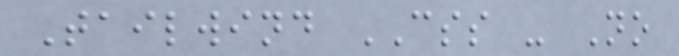Tailwind CSS - No
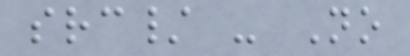src/ - No
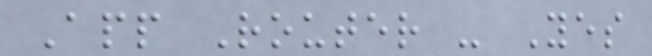App Router - Yes
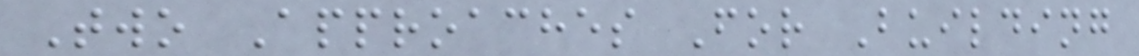Two Approaches For Building
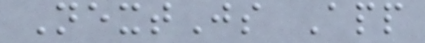NextJs App
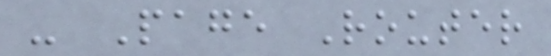- Page Router
